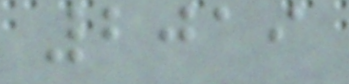2019
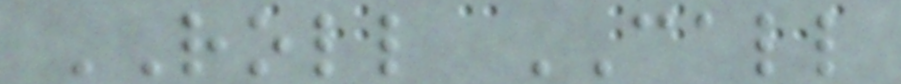ROLL CALL
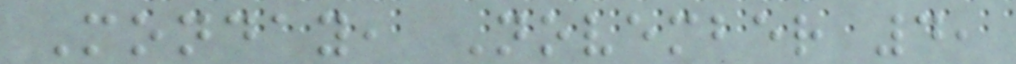Monday, November 4,
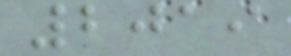2019
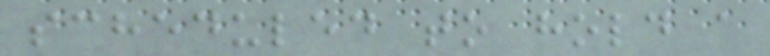scheduled to hold a
